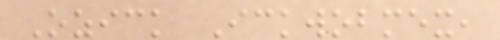Ozick Ickwobmex,
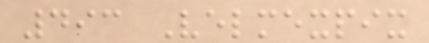493 Velmexpix
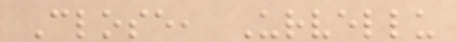Close, Urvellu
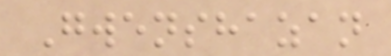Gwenshazan
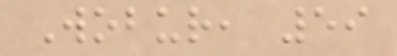Wobur, 59
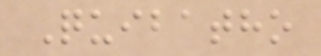Quibatho
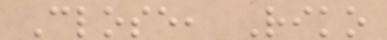Close, Riko
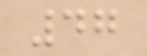47
